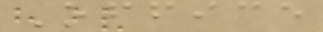Office
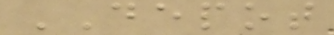DEPOT
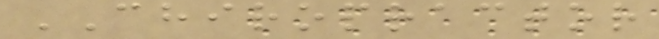CHIROPRACTOR
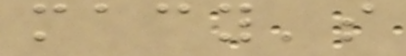macy's
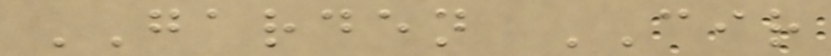GARDEN CIR
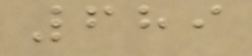689
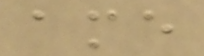ame
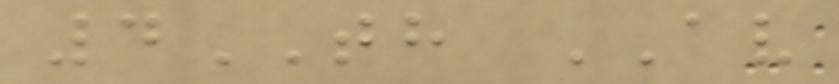4TH AV
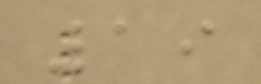19
